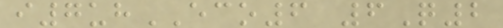i7uhECO6 6Q2
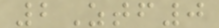2Ztf0
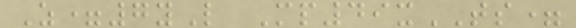Z=7yL Mp49xTS=
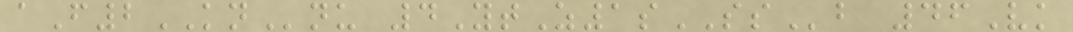aF2KNnu 4YtZ1sSSb 46Vk
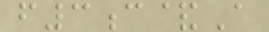f3c&A
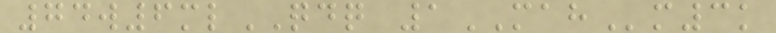74w6mlQDQ 1MAHm3k
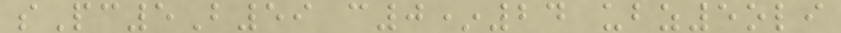sPc5B59 c0*24 ubz5oli
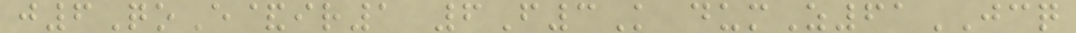j6QoE&ir1 6F3K dumZ61JCQ
